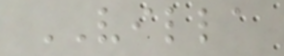VILLA
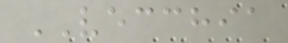VECCHIA
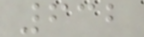632
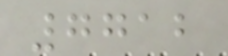7712
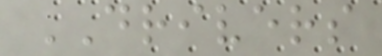DRIVERS
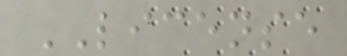LICENSE
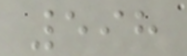598
